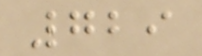729
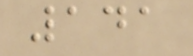141
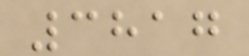3817
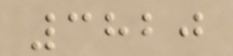3820
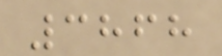3868
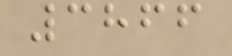3866
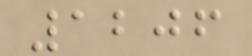1206
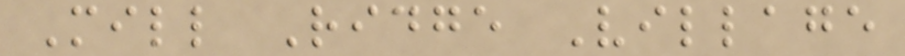Mill Ridge Village
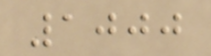1000
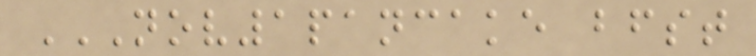NOV1PANCAKE BFST
